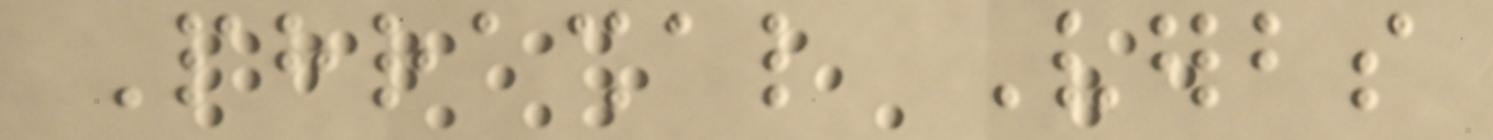Phrashal Verbs
